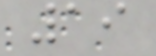19
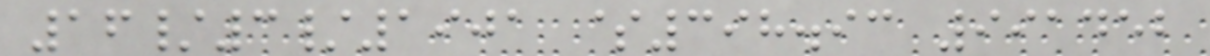16/3/1901 $398.93 991452
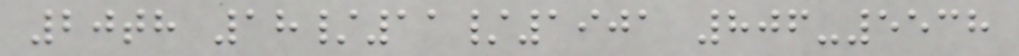20th 18/11/1901 806-5538
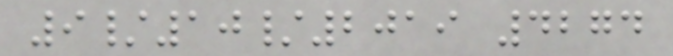9/10/2019 4274
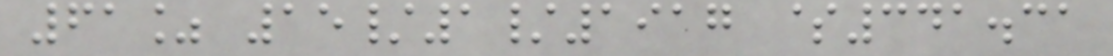61% 15/1/1917 $341.31
